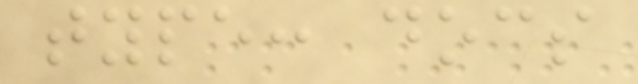type: docs
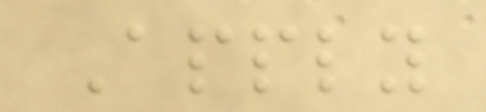Apply
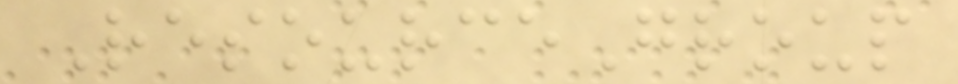ResourceGroup
